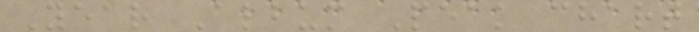Year Album Peak chart
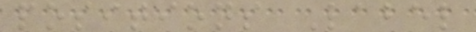positions Label
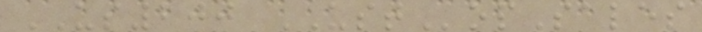US200 USTopSales
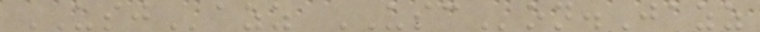USJazz USCon.Jazz
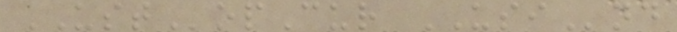USTopCur USInd
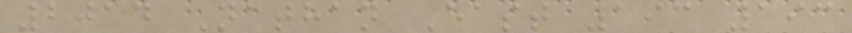2014 Nathan East 193 193
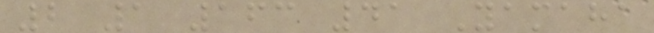2 1 163 41 Yamaha
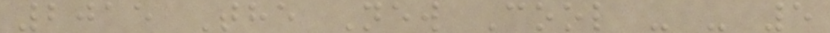2015 The New Cool - - 5
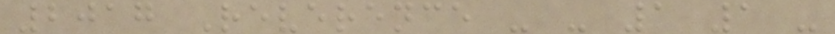2017 Reverence - - 1 1 -
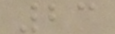23
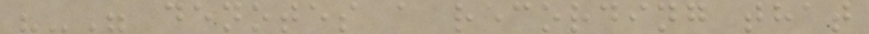"-" denotes a recording that
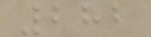282
